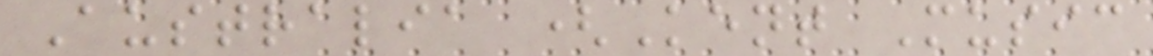Australia (Kent Music
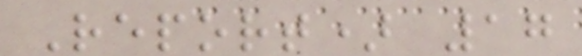Report) 17
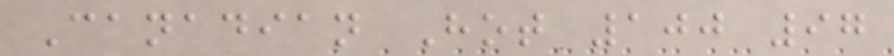Canadian Hot 100 97
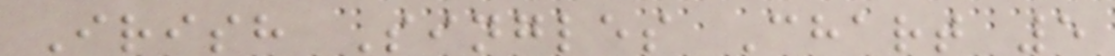Irish Singles Chart 5
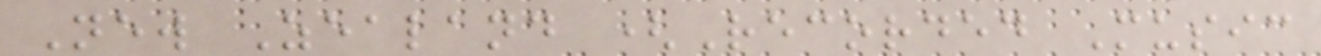New Zealand (Recorded Music
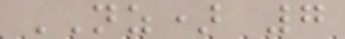NZ) 7
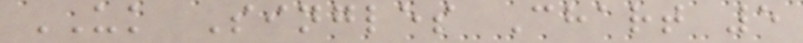UK Singles Chart 5
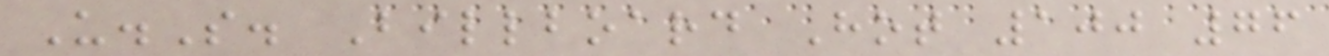U.S. Billboard Hot 100 76
